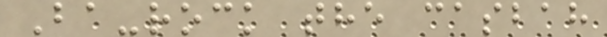Ba-rock the casbah
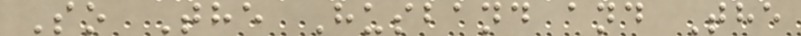So The Husband and The
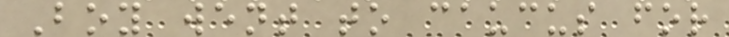Boy went to caucus for
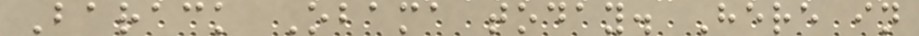Barack Obama today. Here in
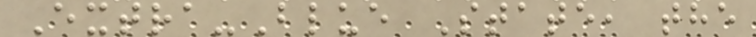Extra-Blue State, the
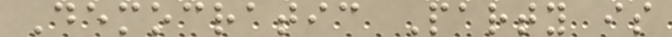Democratic Party is
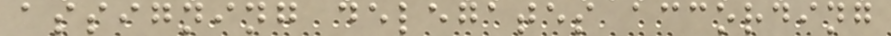assigning delegates according
